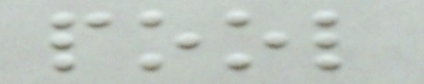pool
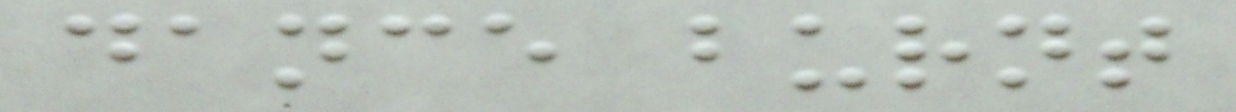dance burnt
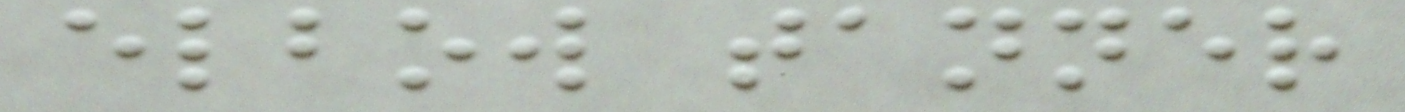elbow tanner
